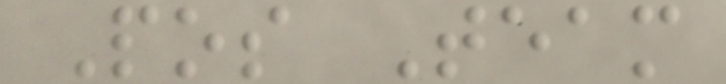Pos Team
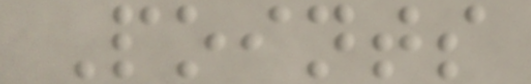Points
